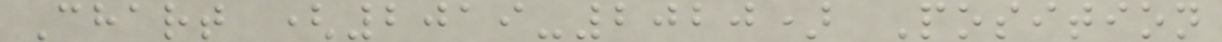Chart (2019-2020) Position
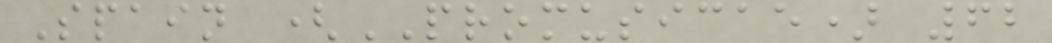Spain (PROMUSICAE) 62
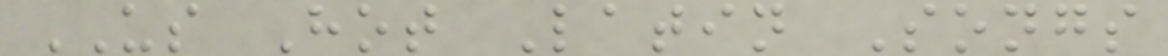US Hot Latin Songs
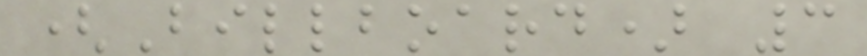(Billboard) 3
